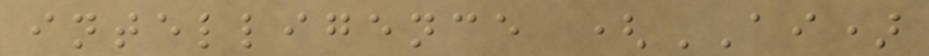intelligence (AI)
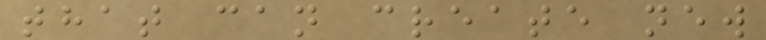that can create new
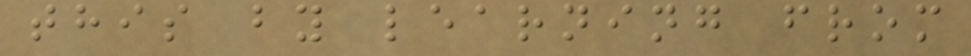this by learning from
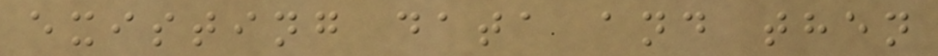existing data and then
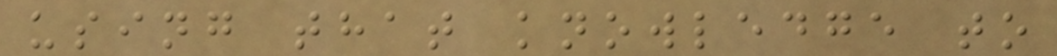using that knowledge to
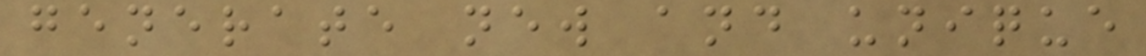generate new and unique
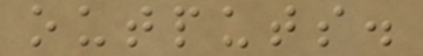outputs.
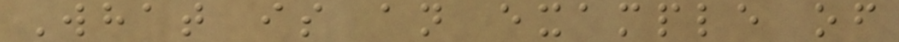What is an example of
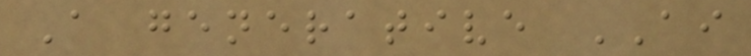A generative AI
